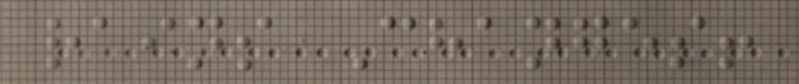rains Changes!
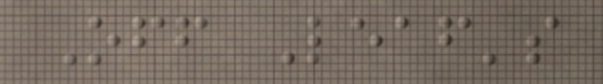Off Leaf's
